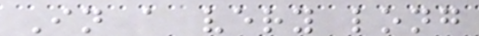In a very long
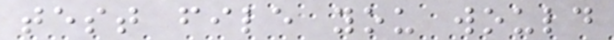test file you would
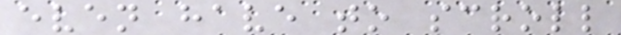even have to scroll
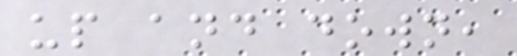up and down,
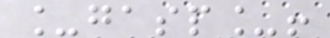_gasp_!
